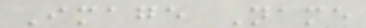Image Name
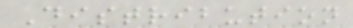Distribution
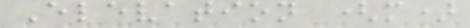Elevation (m)
